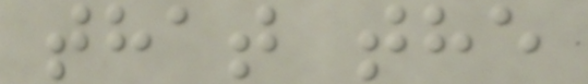that the
